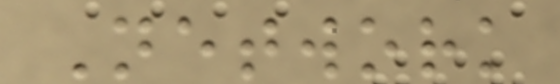Network
